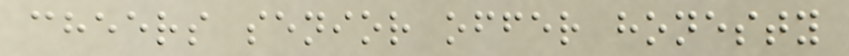cheers senior offer honesty
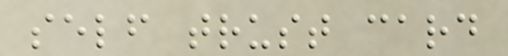self trust card
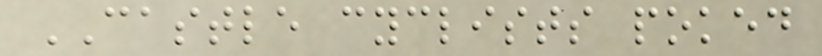CASTLE cyclists poked
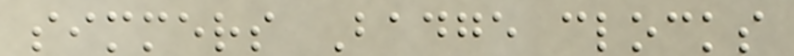simmers Badge clocks
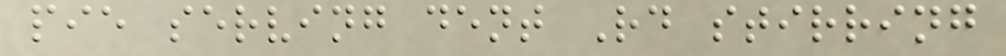pie serving dent Rd stirring
